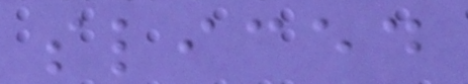sliced
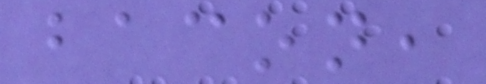bacon,
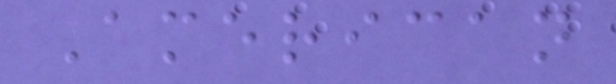American
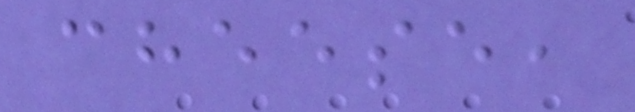cheese,
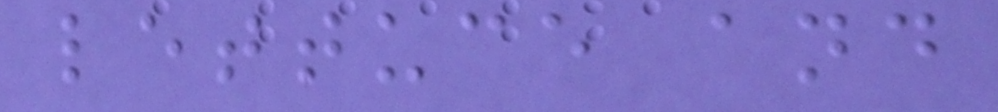lettuce and
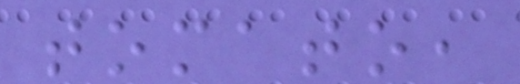tomato,
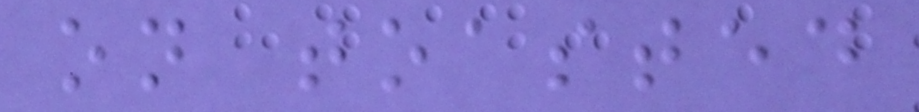on toasted
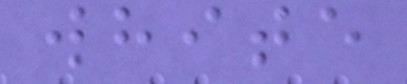white
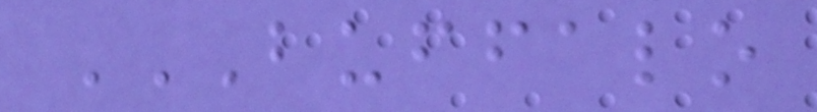BUFFALO
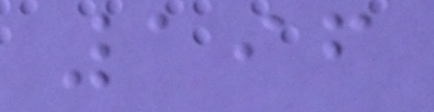196
